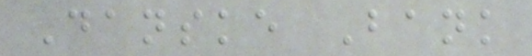Danske Bank
